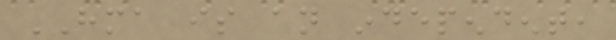HMA is an independent,
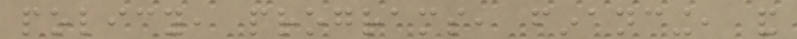policy, programs, financing, and
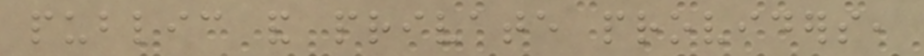public and private providers,
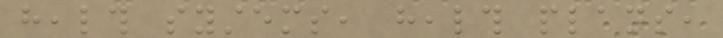health systems, health plans,
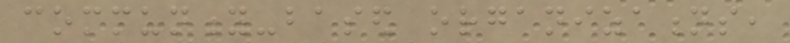community-based organizations,
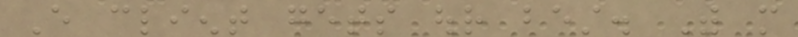Every client gets our best. With more
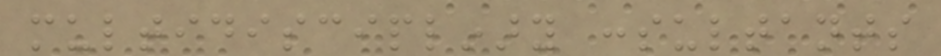multidisciplinary consultants
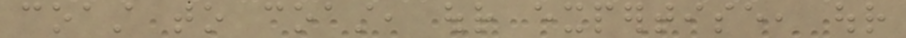coast to coast, our expertise, our
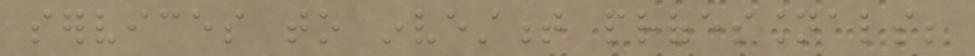services to investment professionals;
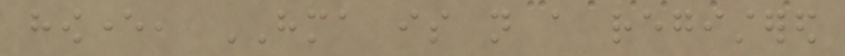however, HMA is not a registered
